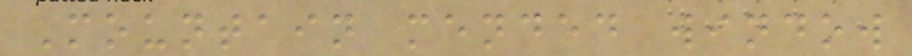Mountain mended window
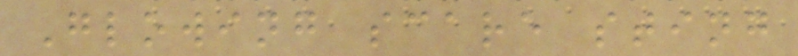Glowing scare sting
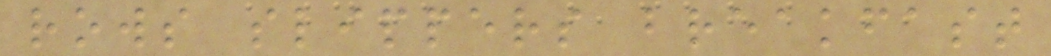rows slippers breakfast
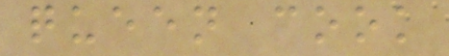queen cook
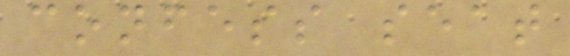confess seat
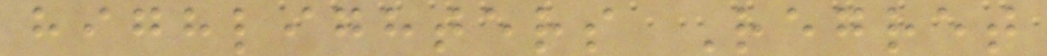highlighters Regret
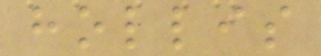hollis
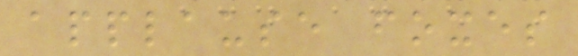applause foxes
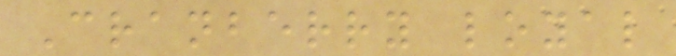Cranberry loyal
